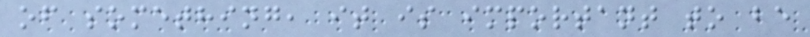of something, it is important to be
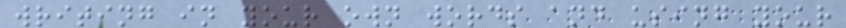writing in your own words and using your
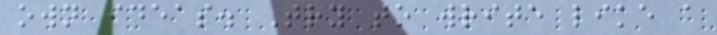own ideas. Try to write like a
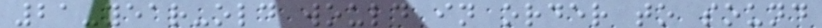21-year-old would in order to sound
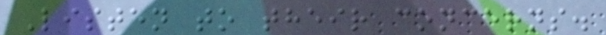Listen to their concerns.
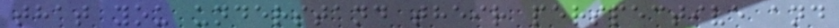that you understand their perspective and
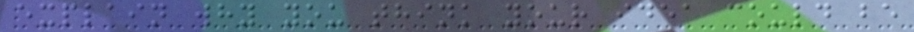explain why you think your idea could be
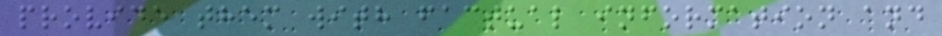provide them with factual information and
